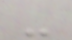-
